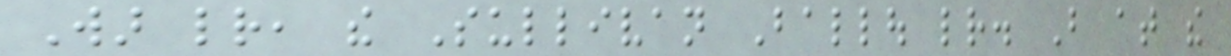War letter, the Sullivan Ballou letter. But at the
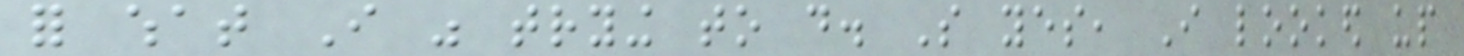for what I was trying to do. So yes, I looked up
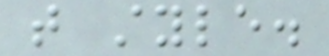that style.
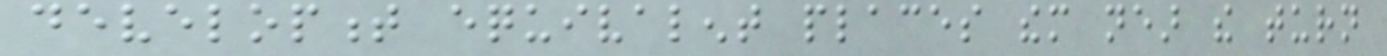development equivalent places them near the turn
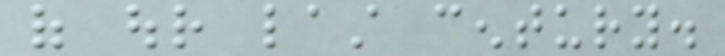of our last century.
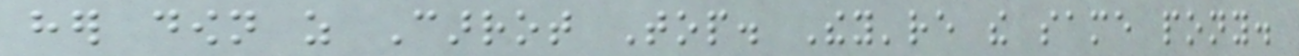her down as Carrot Top. They're the same pony.
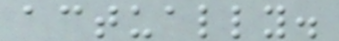actually.
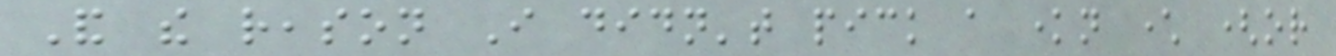And the reason I didn't pick a known character (or
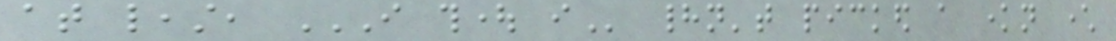at least, I THOUGHT I hadn't picked a known character
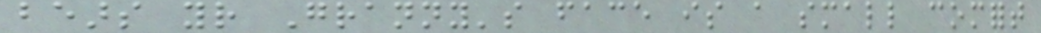bears your Granny's face is a small comfort
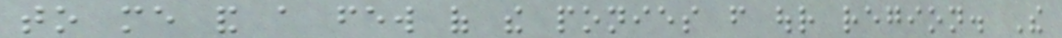to me and a few of the ponies from our region. The
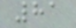81
